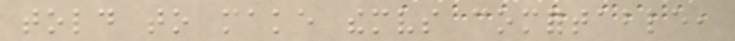told to make themselves comfortable,
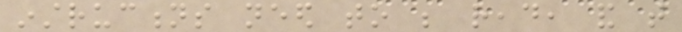instructions need to be read, and that
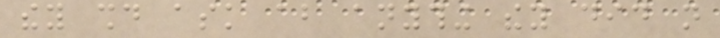they should ask about anything they did not
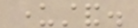understand.
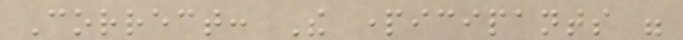Correct: The participants were
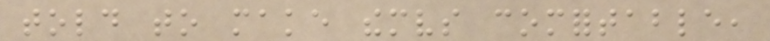told to make themselves comfortable,
